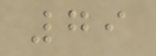79
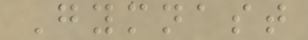Gymnast
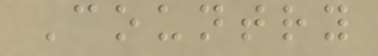Country
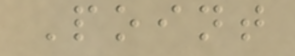Point
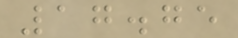17.75
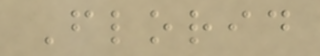Florid
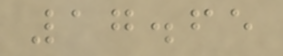17.65
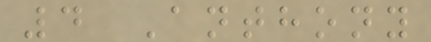4 Anthony
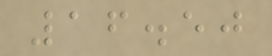16.50
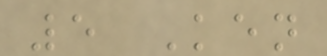5 Ken
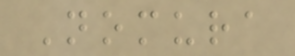Nomura
